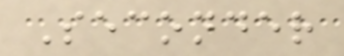Seconder
